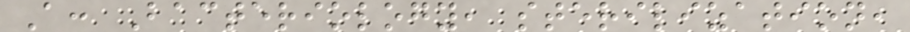A: Bacteriology, sterilization,
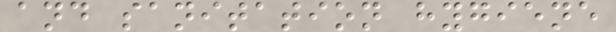and sanitation hygiene
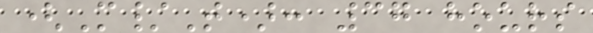(M/T): 37 hours
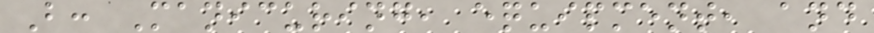B: Manicuring, equipment, and
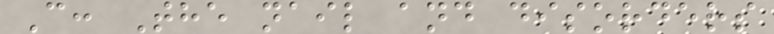C: The nail and disorders
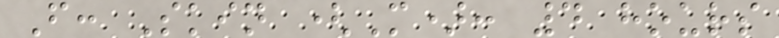F: Skin (M): 4 hours
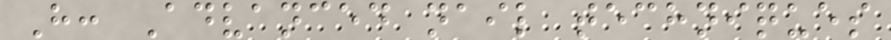H: Advanced nail techniques
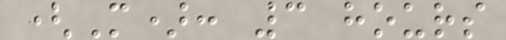(M): 3 hours
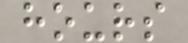hours
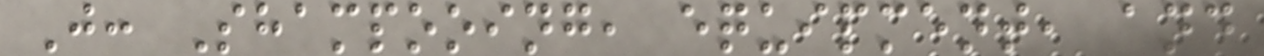J: Shampooing, equipment, and
